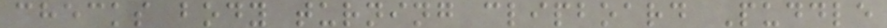checks body turning clipboard Puddle
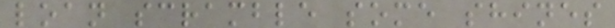loan scramble some shines
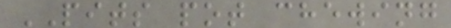PITS pot chewing
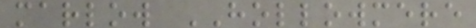marlow HOLLOWMERE
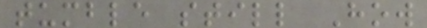tumble still How
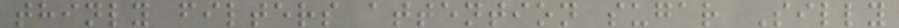thinly filters attention sugar Silly
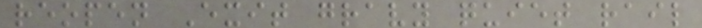reopen Exit gravy quiet rail
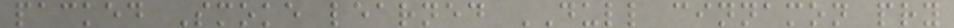packed Smoke learned DULL cinnamon pry
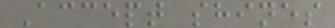Accept shines
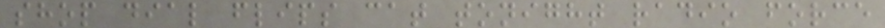shop dial flips cat tonight radio force
